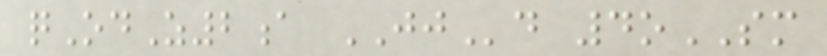qOdZ2a JJd 4oSM
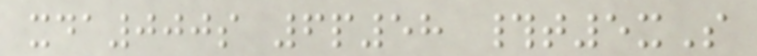xda000s 6p58 #t5xS
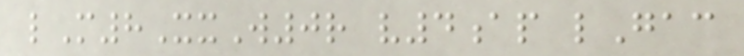lM8XxW0r v4ap lGac
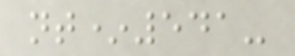nt*541-
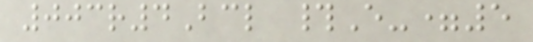003r4Bcl #E-=5
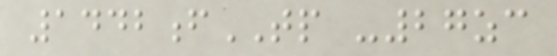1442fTP -27zc
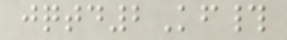jqtd2Kf#
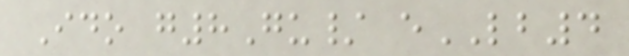Ido g8Gu/ eLB4
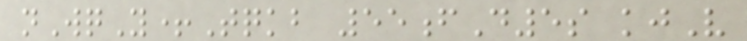nWqY+Tqkb 55fD5s kjV
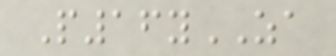P16yZA
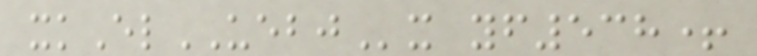xkElUEBJx yf538+
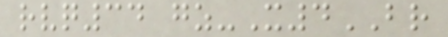rvq34 gz-X4BR
